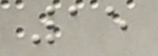15
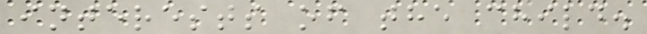interests of the child.
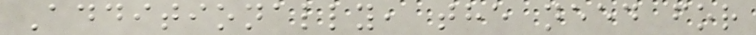Additionally, the need for
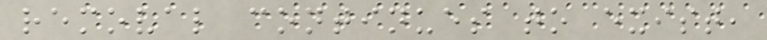removal continues to exist,
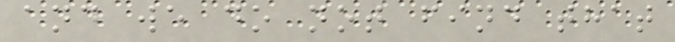and we do not find that
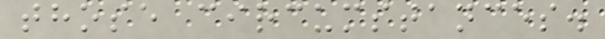those circumstances.
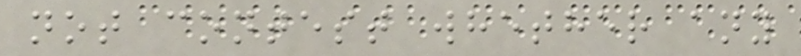not contest whether any
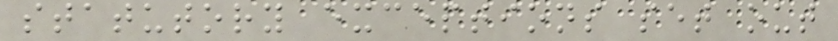statutory exceptions set out
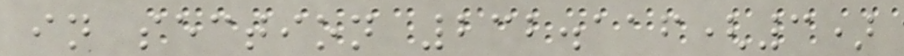in section 232.116(3)
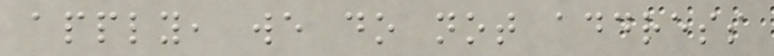apply, we do not address
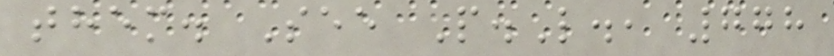them. See P.L., 778
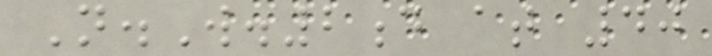N.W.2d at 40
